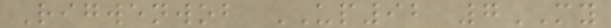Rigwenwob UP92 7MY
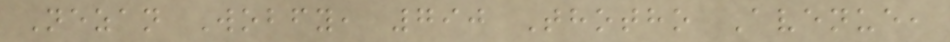Nezan Wobfy, 790 Thotho Avenue,
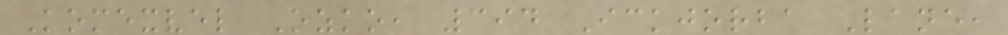Komexvel Ozko, 394 Ickjorba Lane,
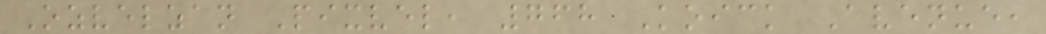Ozvelzan Pixvel, 768 Koick Avenue,
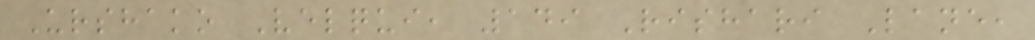Urshako Velqui, 149 Rishari Lane,
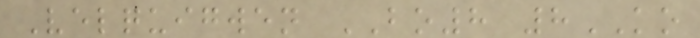Velquigwen BO8 8KO
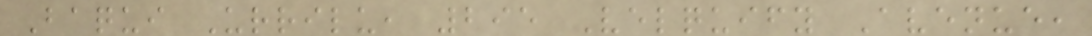Baqui Urrilu, 295 Velquify Avenue,
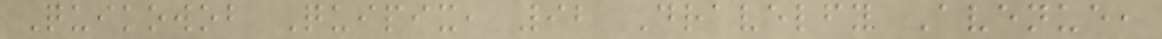Quikowob Quipix, 92 Dravelfy Avenue,
